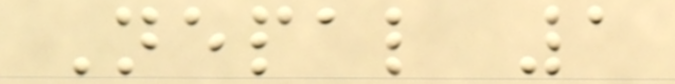Nepal 1
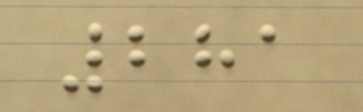281
